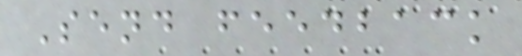Send feedback
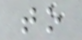to
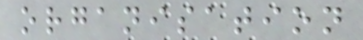organisation
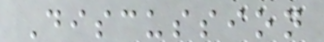Discussion
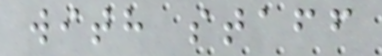with staff
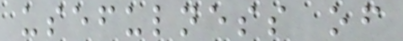usefulness of
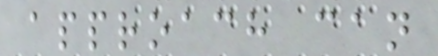approach can
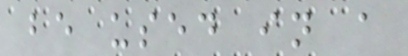be used in a
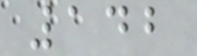142
